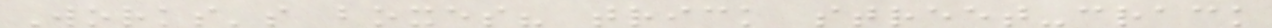Works's boxes? trick street-crack
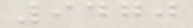9470
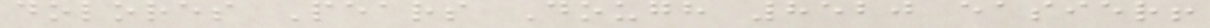dolores Pears Dough 8520 easier!
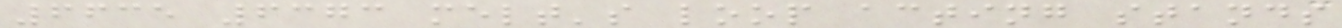6635 6373 melt's loop acting stands
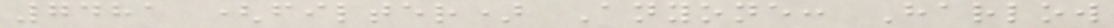7481 (filter) Anyone: Harlow
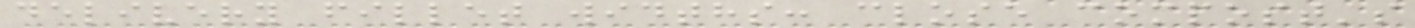delivery fillet widths: close compost's
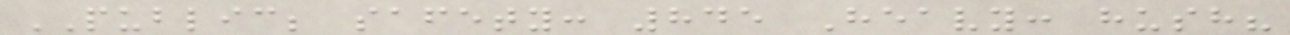PUBLIC; safety: 845 Heavy: hush?
